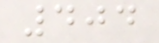404
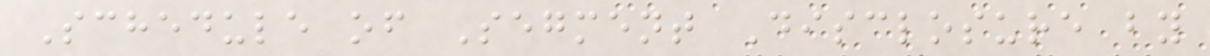Schedule of Segment Disclosure by
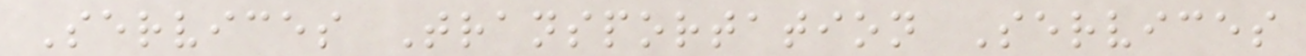Services Transportation Services
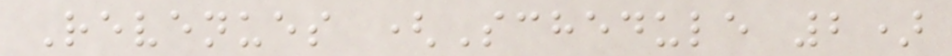Revenues (Schedule 2)
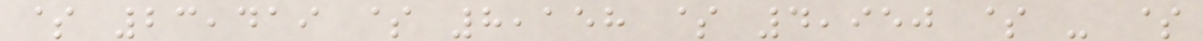$ 23,419 $ 8,158 $ 4,950 $ - $
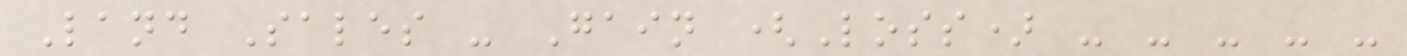Land Sales - Gain (Loss) - - - - -
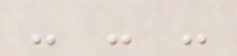- - -
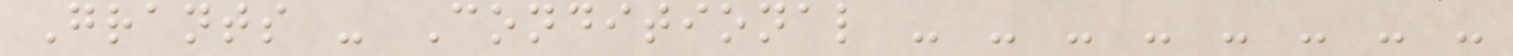Grants - Conditional - - - - - - - -
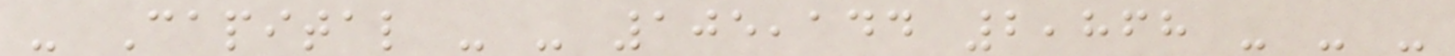- Capital - - 105,144 2,868 - - -
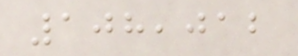108,012
